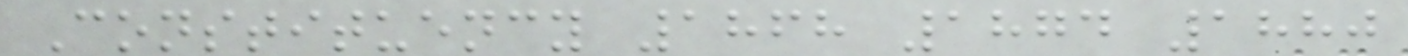Constituency 1868 1874 1880
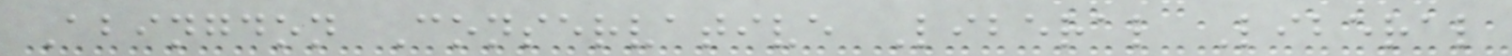Abingdon Conservative Liberal Liberal
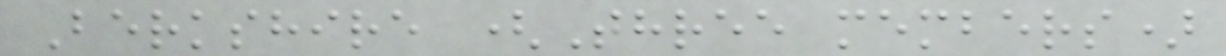Berkshire (Three members)
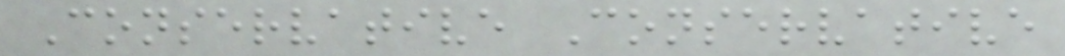Conservative Conservative
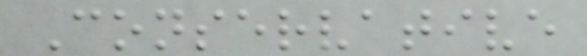Conservative
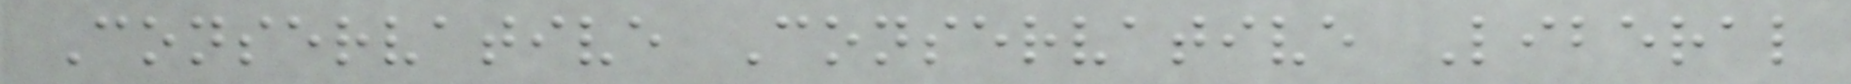Conservative Conservative Liberal
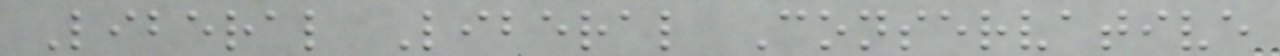Liberal Liberal Conservative
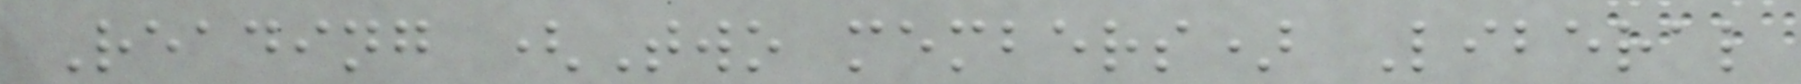Reading (Two members) Liberal
